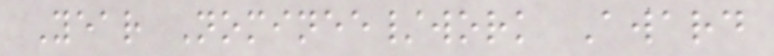Year Nominee/work Award
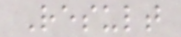Result
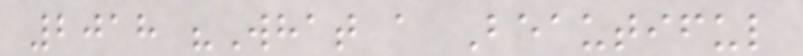2018 "What a Beautiful
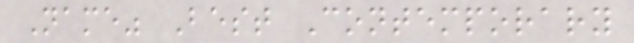Name" Best Contemporary
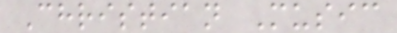Christian Music
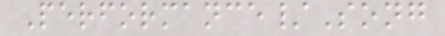Performance/Song
